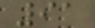91
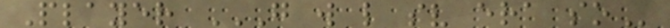Player G W L SV ERA SO
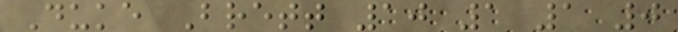Duke Brett 10 1 1 0
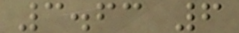3.63 6
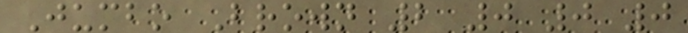Jumbo Brown 2 0 0 0
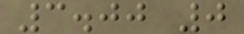3.00 0
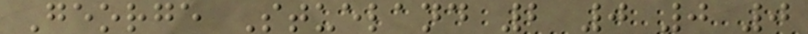George Stueland 2 0 0 0
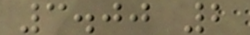3.00 2
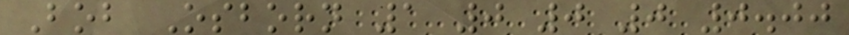Bob Osborn 1 0 0 0 0.00
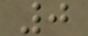0
